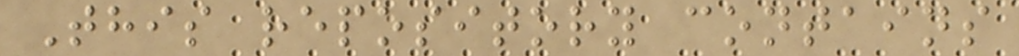This repository contains
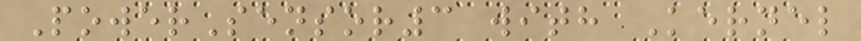PowerSensor3 with Kernel
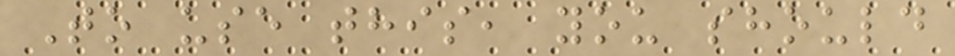To use this, you should
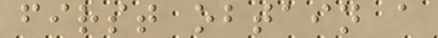first obtain a
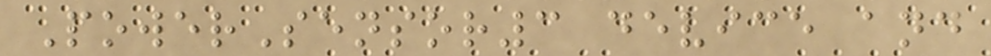PowerSensor3 device and
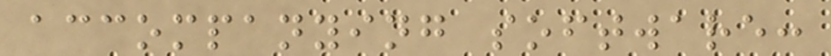accompanying software:
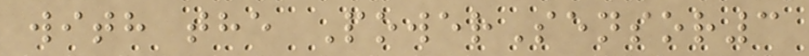with the PowerSensor3
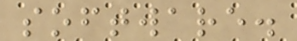software.
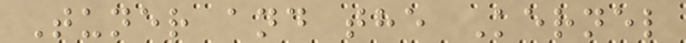Tuner and the Kernel
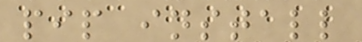pip install
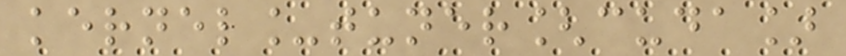kernel_tuner[cuda]
